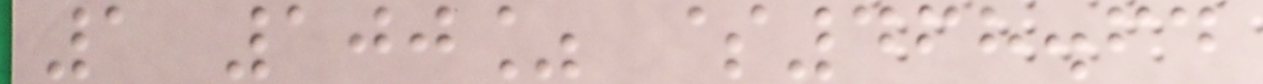1 100% $468.64
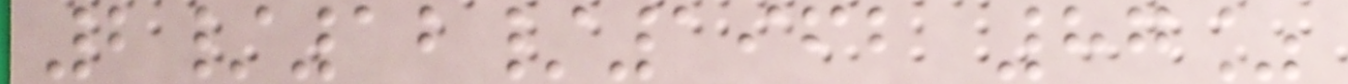2/12/1962 87%
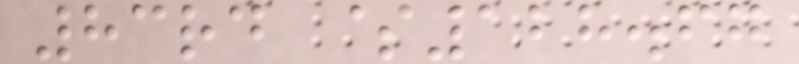83rd $128.67
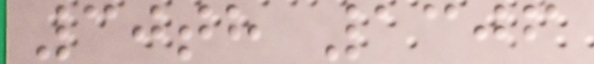30th 1306
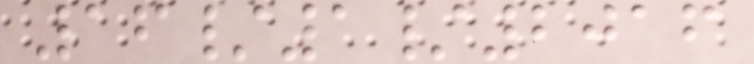16/1/2016
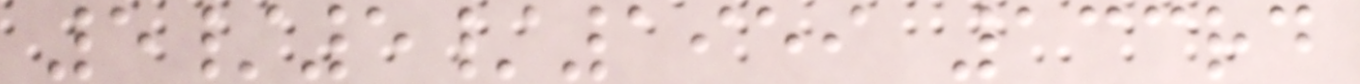5/5/1959 133rd
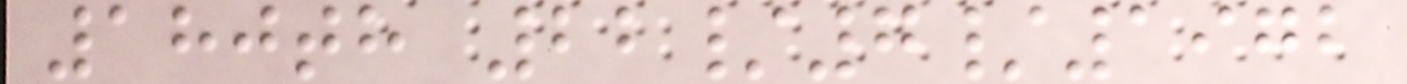180th 22/7/1972
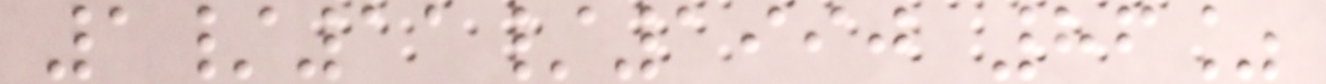1/11/1990 86%
